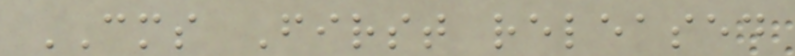CMS First released
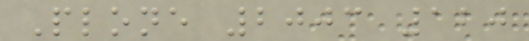Plone 2003 120
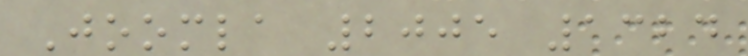Joomla 2005 1324
